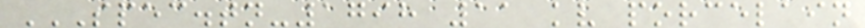SPEC.TN-1798 11 KV PORCELAIN
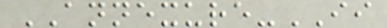ANNEXURE-II
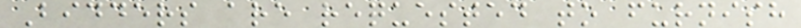Bidders are requested to furnish
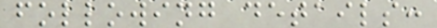following details:
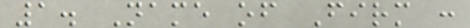1. Name of Firm :
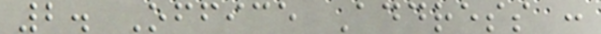2. Office Address :
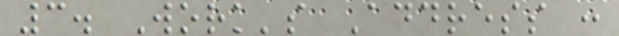3. Work's Address :
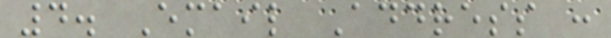4. Email Address :
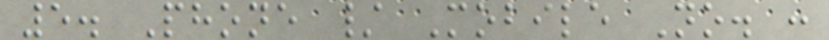5. Phone / Mobile No. :
